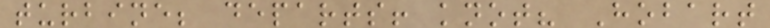turbine; departs! knot? Hobart
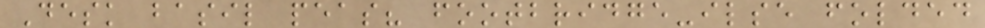Desk basil peas? footbridge-ilse folded
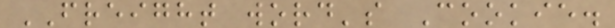FREIGHT word's Cookie.
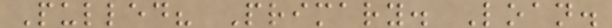Pulled? Primary. Loan.
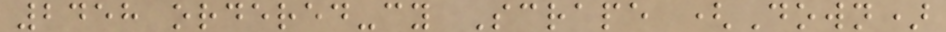2458 ordered-cy Scrape (Down)
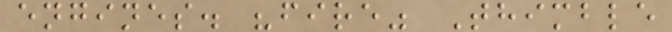engines. "fire" Thimble
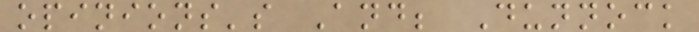opinions's And; Dunnock
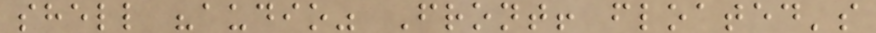shell "audio" Front! floated's
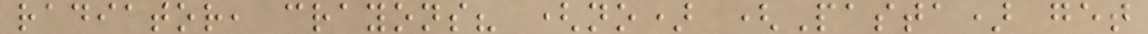radiator, crayons? (no) (Pasta) get
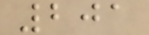201
